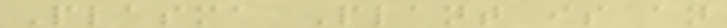Plasma Plant is an
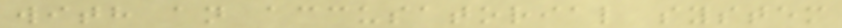with an accusatorial system
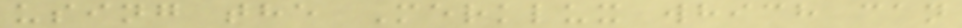using the Merklux which can
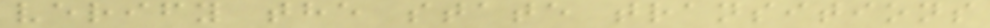verify the state transitions
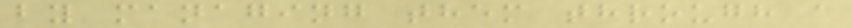by managing them through a
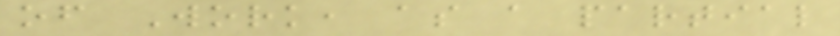of Work, as a partial
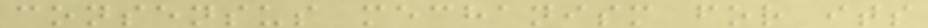consensus mechanism for its
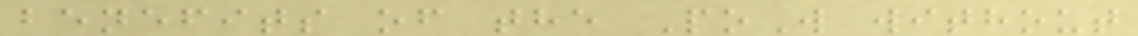benefits of the PoW without
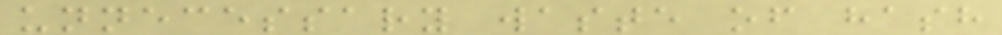unnecessary waste of hash
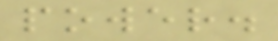power.
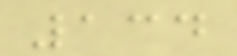134
